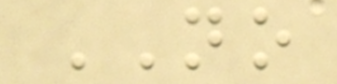NO
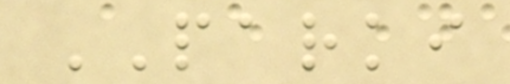PARKI
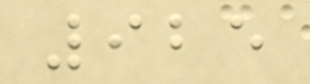925
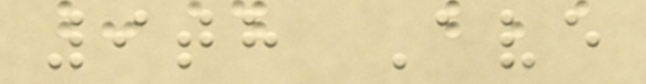9th Ave
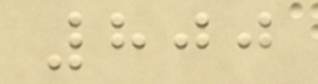800
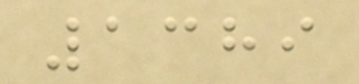1389
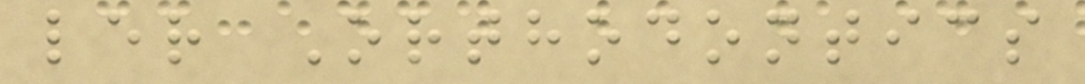ler Orthodontics
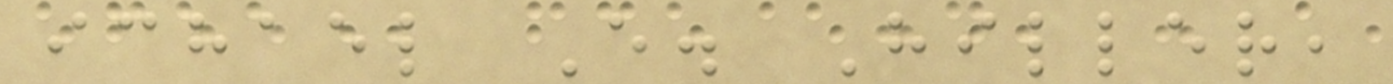ichael E. Hiller,
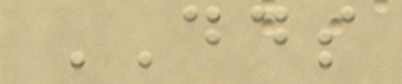DDS
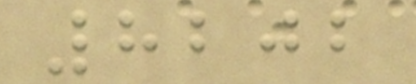8202
